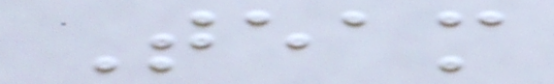Team
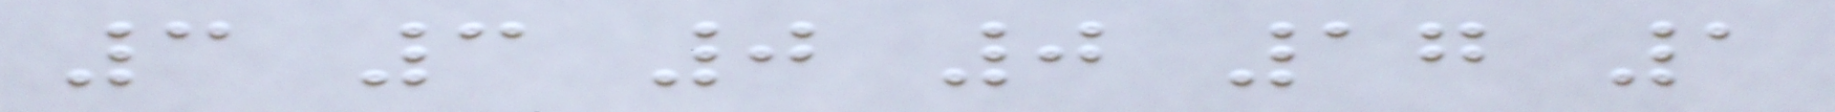3 3 0 0 17 1
